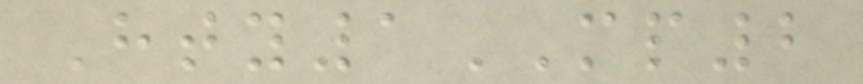Hty1MP2
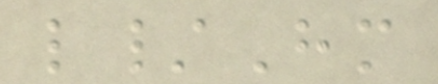l/Hm
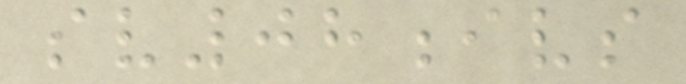sv08ivs
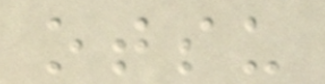otsu
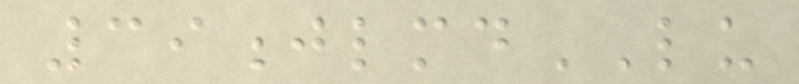39jlmdLU
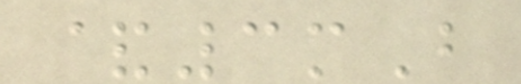&3mB
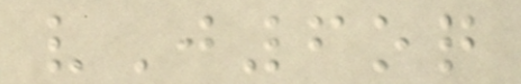vJ6oq
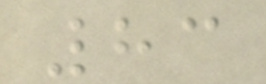83
